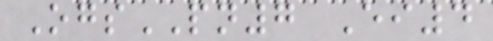OgsPN7 Ei4
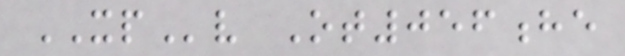XPv Ot056he
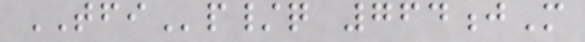TFIp/q 764jM
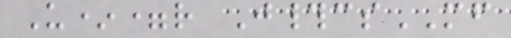U*=r J#csMF
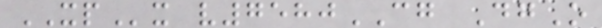XPx v7580CG DgO
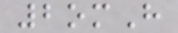2omH
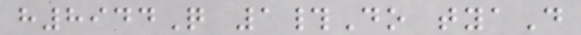h8944Q 1#Do tyaD
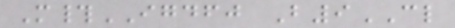M#IGDFJ B9CL
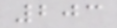203
